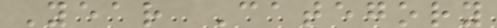Year Category
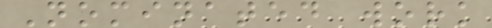Nominated work
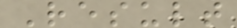Result
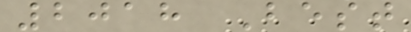2018 Best
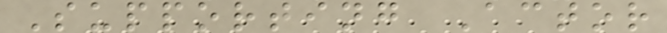Supporting Actor
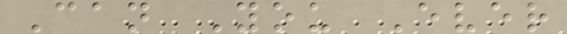Can You Ever
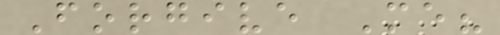Forgive Me?
